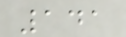141
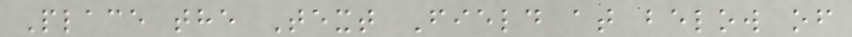Place the Text Field at below of
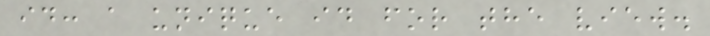id: a unique id for the view.
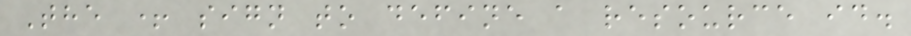The + sign to define a resource id.
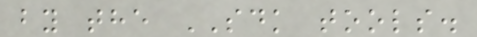by the SDK tools.
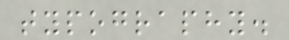typography.
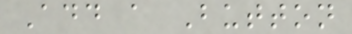Add a Button
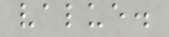value.
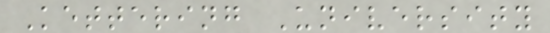Kettering University
